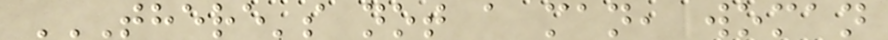THERE'S NOT A MAN, WOMAN
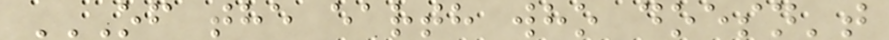OF THE EARTH WHO DOESN'T
